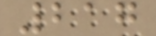217
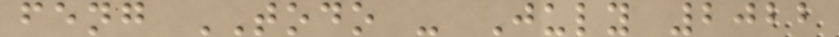feng TODO - July 2022
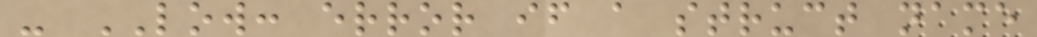- LOW: error if a struct name
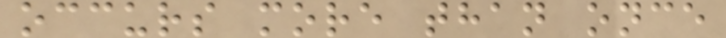occurs more than once
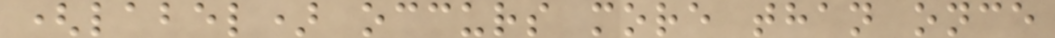(label) occurs more than once
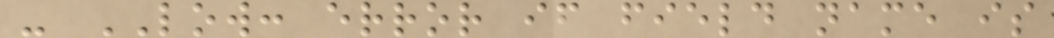- LOW: error if field name is
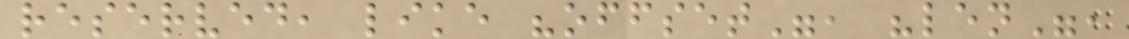reserved, like "offset", "len",
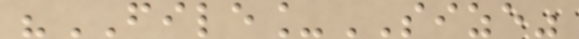"FILE_SIZE"
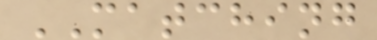MATCHING
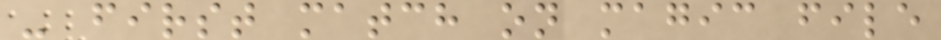- first match on magic file
